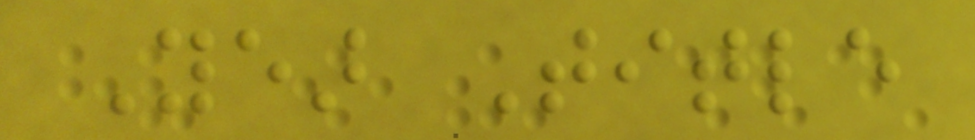Year Title
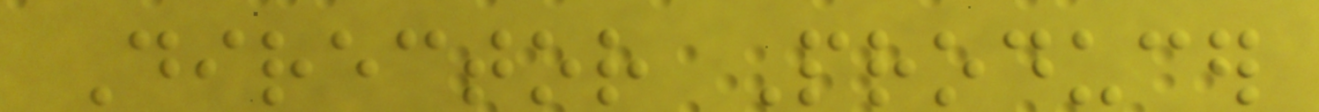Director Producer
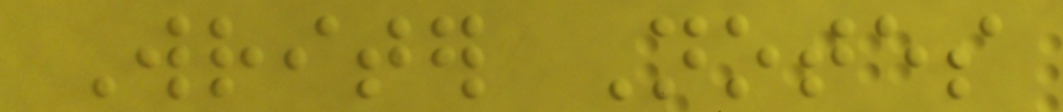Writer Notes
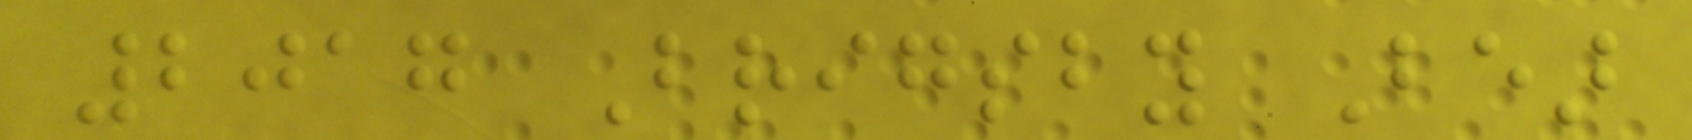2017 Brigsby Bear
